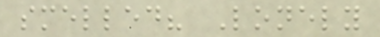smelled? Lonely
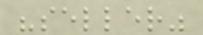"seller"
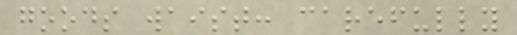goods waist: carefully
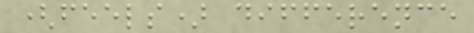(feels) difference
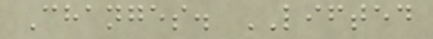Changes. LIFTED
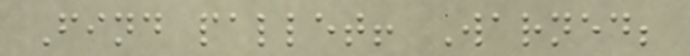Find pallet! Warned;
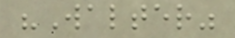"Walter"
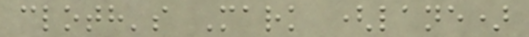cloth's Mark (lane)
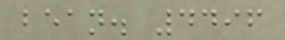bean. 4496
